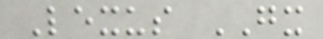Lexus GX
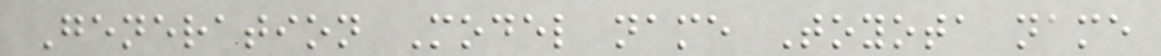Generation Model name Toyota name
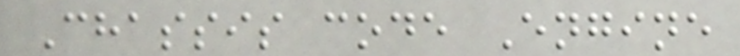Chassis code Engine
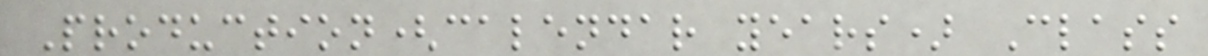Production(calendar years) Class
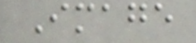Image
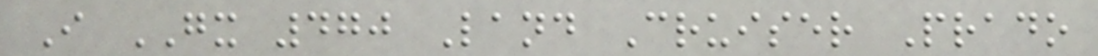I GX 470 Land Cruiser Prado
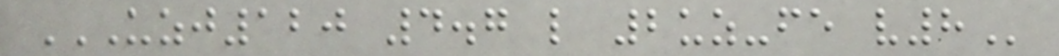UZJ120 4.7 L 2UZ-FE V8
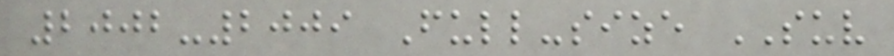2002-2009 Full-size SUV
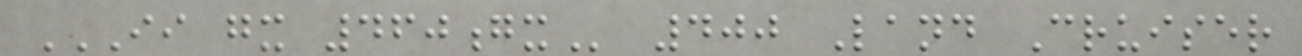II GX 460GX 400 Land Cruiser
